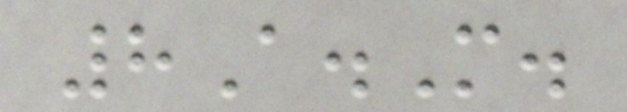8A.M.
